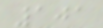101
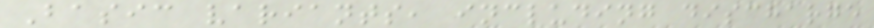Basic variants, including discharge
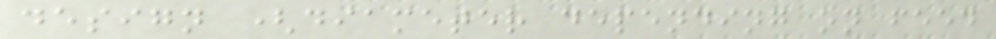design (diameter depending on feed
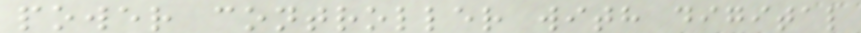power controller with digital
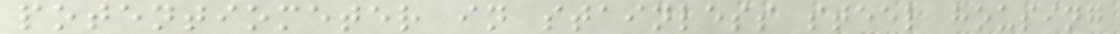potentiometer in stainless steel housing
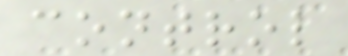control
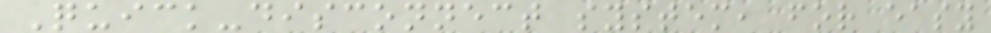Quick-disconnect system, for easy
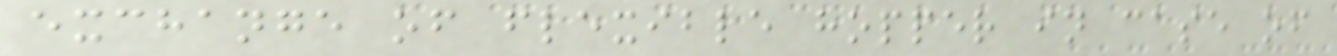exchange of flexible hopper in case of
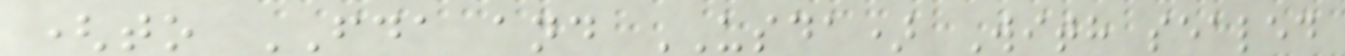(to FDA and USDA) With sealed
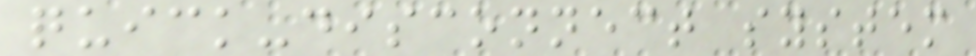quick-disconnect system
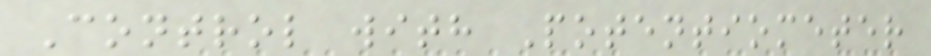Control with Potentiometer
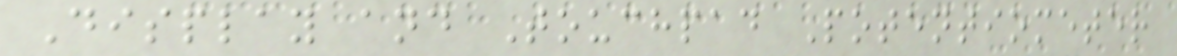Display and Touchpad Potentiometer
